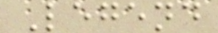Legend
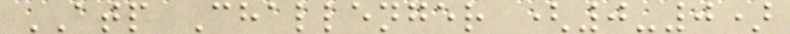ATP Challenger (0-0)
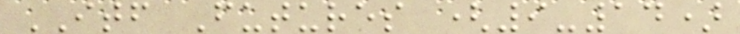ITF Futures (9-14)
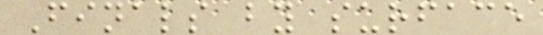Finals by surface
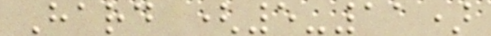Hard (5-11)
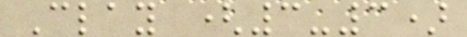Clay (3-3)
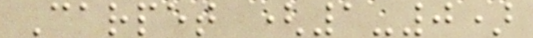Carpet (1-0)
